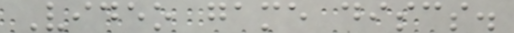Video game discs.
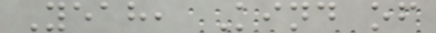Yeah, Kind of
